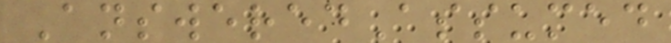AnsweredAssumed
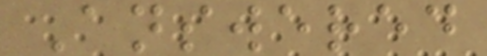Answered
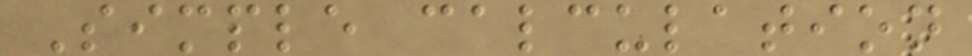Simple calculation
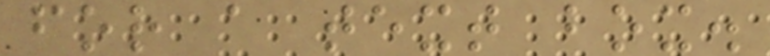for a text box.
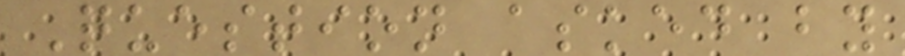Question asked by
